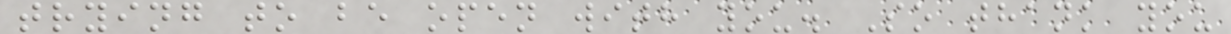trying to be open with you. So thank you
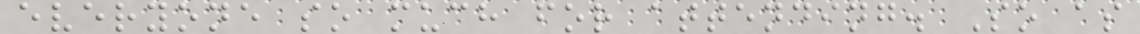everyone so much for attending. So as
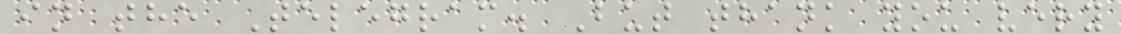in the Telegram. But thank you very
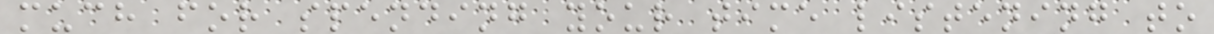much for spending your time listening to
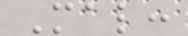Mal:
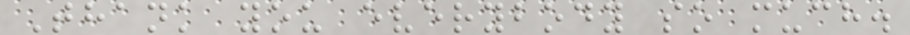Thank you everybody so much.
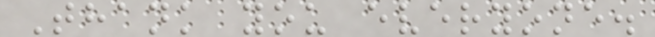Thank you everyone.
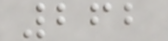262
